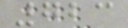723
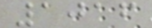1016
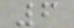6
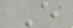E
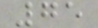75
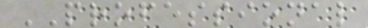PROFESSIONAL
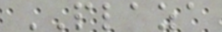PLAZA
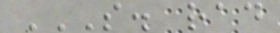S. RAD
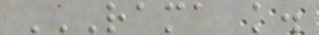RAMA K.
